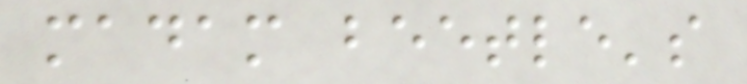madam beetle's
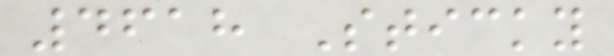4618 Sticky
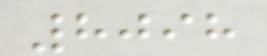8098
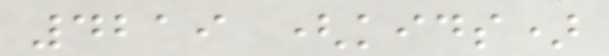4219 (kids)
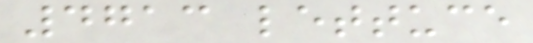4713 lettuce
